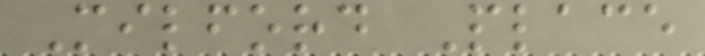Milford Place
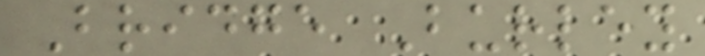Bridge Burley
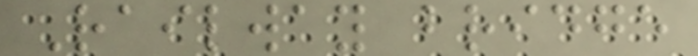Railway bridge
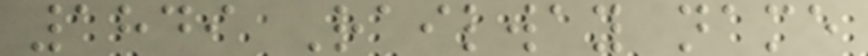1849 Railway name
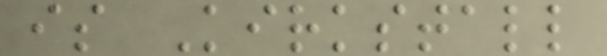is Kirkstall
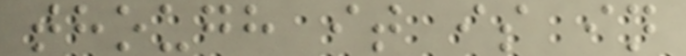though it is in
